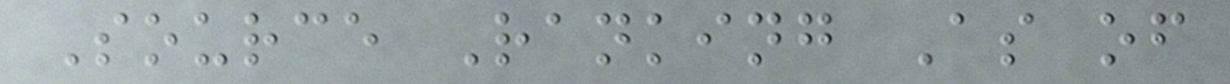Source Ranking As of
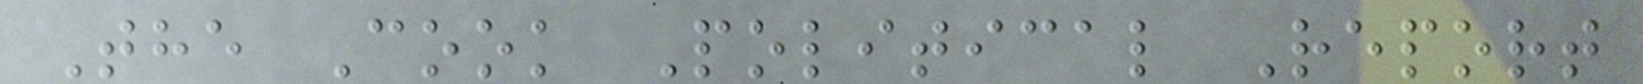The Cook Political Report
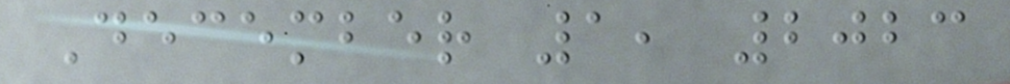December 1, 2023
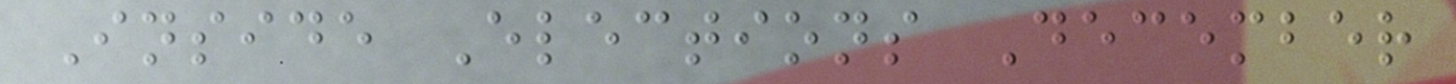Inside Elections December
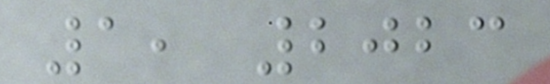1, 2023
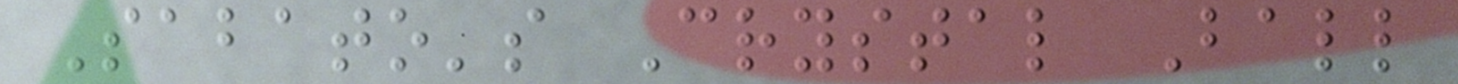Sabato's Crystal Ball
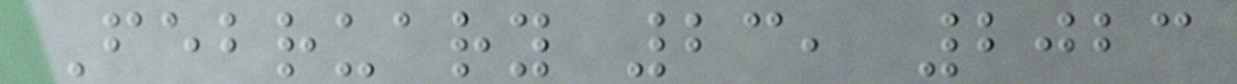February 23, 2023
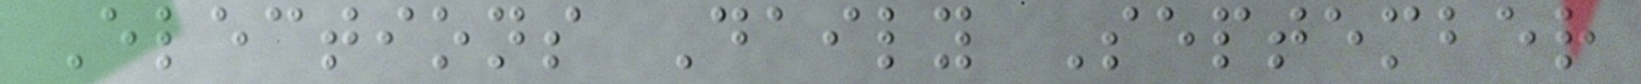Elections Daily September
